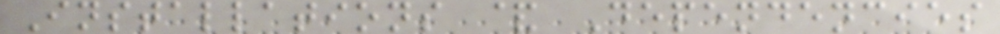Installations & Dependencies
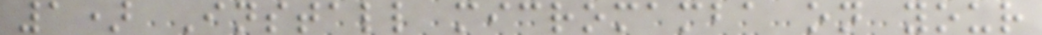1) Install micromamba on your
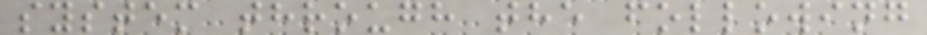system through the following
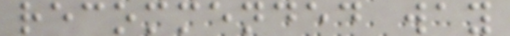recommended way
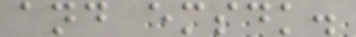and emsdk.
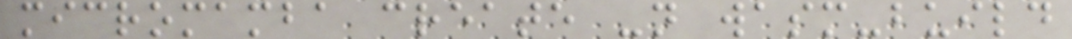micromamba create -n wasm-build
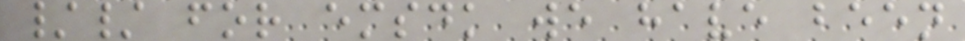// for emsdk we have been
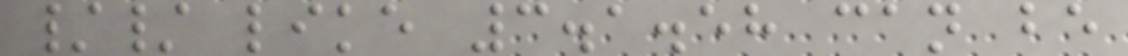// like 3.1.58 can be
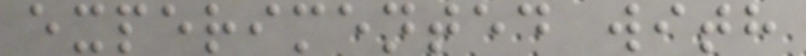experimented with
